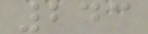243
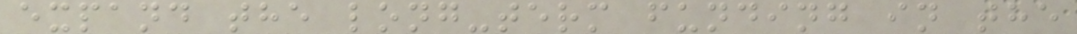expand the long-term funding in the
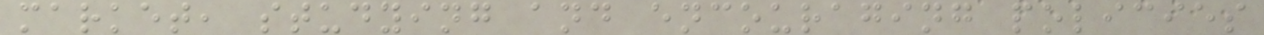market, studying and encouraging policies
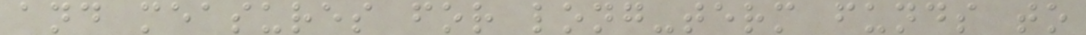and measures for long-term funds to
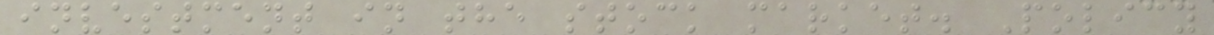investment in the stock market. Policy
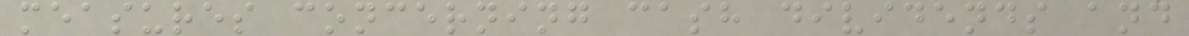measures concerning cash dividends and
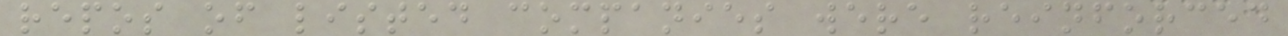repos of listed companies were reinforced
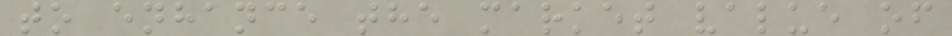to enhance the market value of
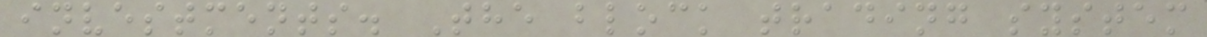investments. The block trading system
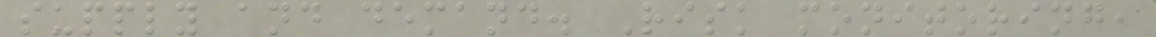supply and demand. Risk monitoring,
